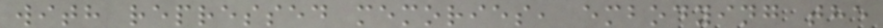with repressed memories, embodying the
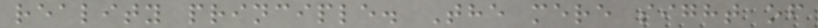reality principle. The mere sight of
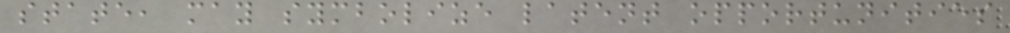state, may symbolize latent opportunities
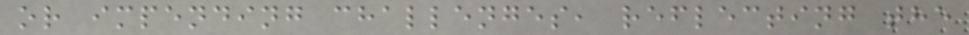or impending challenges, reflecting the
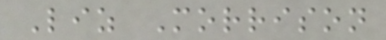Liz Morrison
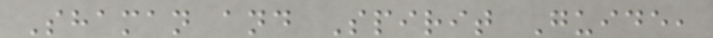Shaman and Spirit Guide,
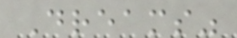Dreams"
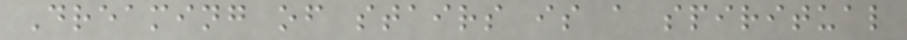Dreaming of stairs is a spiritual
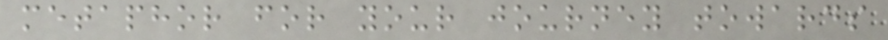metaphor for your journey towards
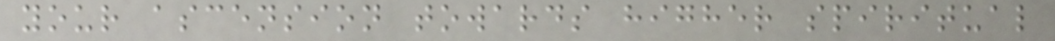your ascension towards higher spiritual
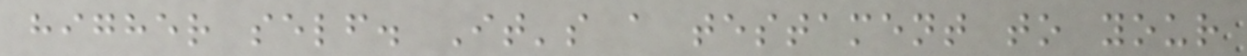higher self. It's a testament to your
